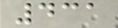431
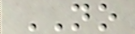NO
